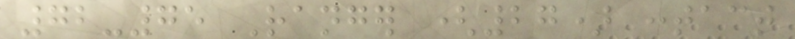72-75 Ranger (27) contact
